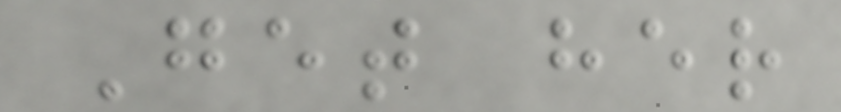Get her
